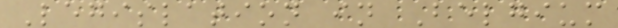Legislation in Belgium
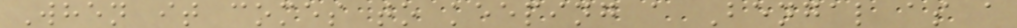When it comes to keeping a Bengal as a
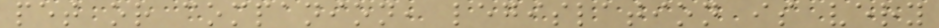pet or companion, legislation is very
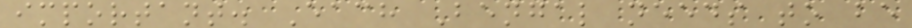important. Each Bengal needs to be
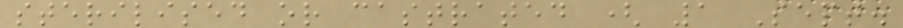sterilised or castrated ( 1 Sept.
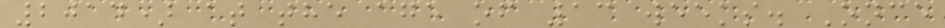2014) at the age of 13 weeks. Once
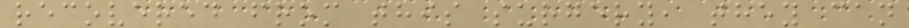recovered from this surgery, they can
